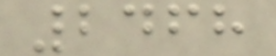2468
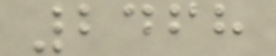2468
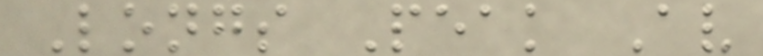Longs Peak Av
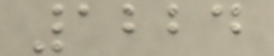1224
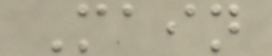Main
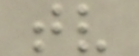tv
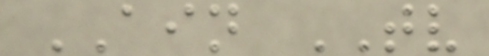AIN TV
